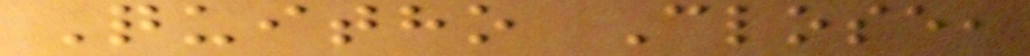Quitho Close,
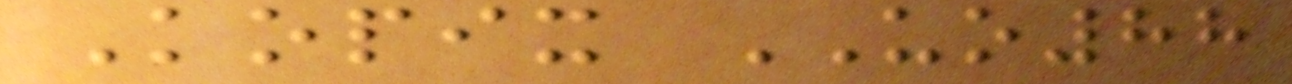Kopix UO88
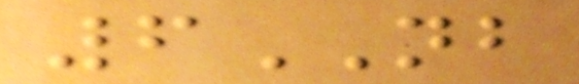6NB
